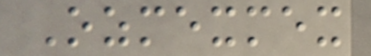Ozmexmex
